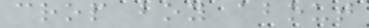crop boy about
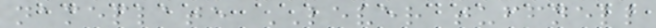nameplate LEVER tuffnell
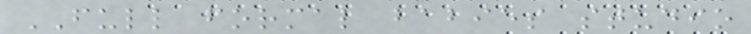FULL formal babies studio
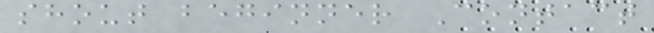shout beginner Contact
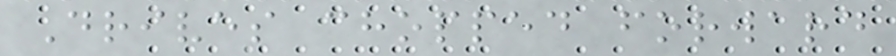Drives chopped forward
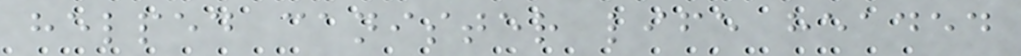helped canister life headed
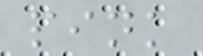pink
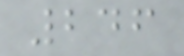246
